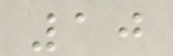10
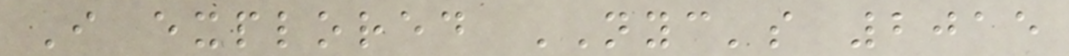I explored NYC's 2015
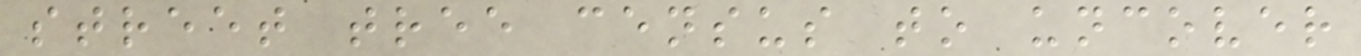street tree census to uncover
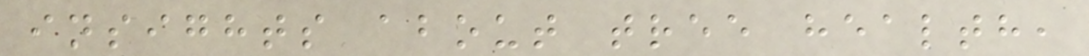insights about tree health,
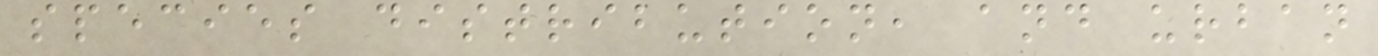species distribution, and urban
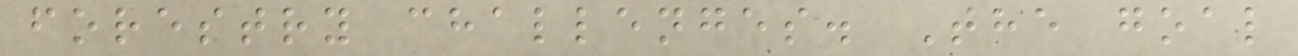forestry challenges. The goal
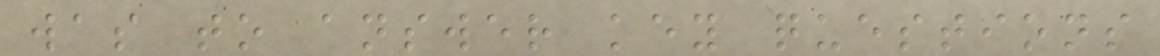was to answer key questions
